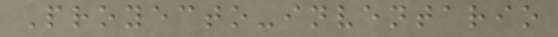Proyecto-inventario
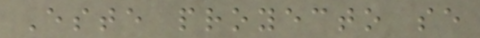Este proyecto se
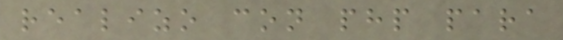realizo con php para
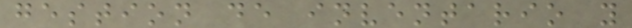gestion de inventario y
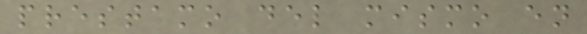prestamo del mismo en
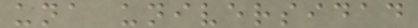una universidad
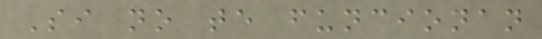Si no te funcionan
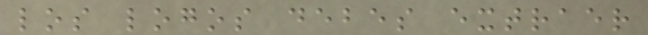los logos debes extraer
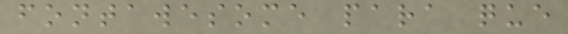fontawesome para que
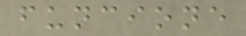funcione
